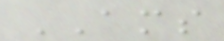AMS
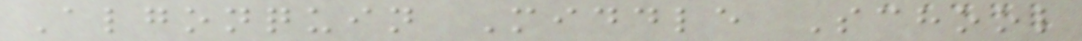Algonquin Middle School
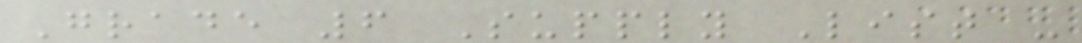Grade 6 Supply List -
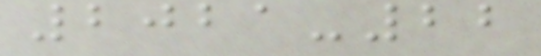2021-22
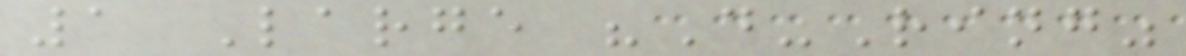1 Large "D-Ring"
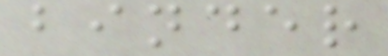binder
